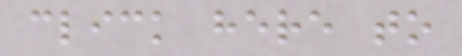click here to
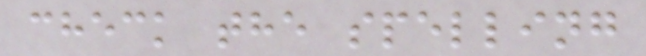check the spelling
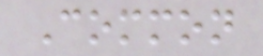Common
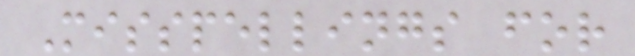Misspellings for
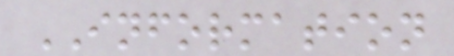INFORMATION
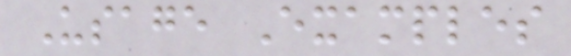Usage Examples
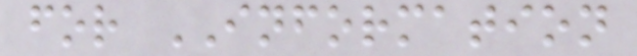for INFORMATION
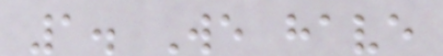1. We have
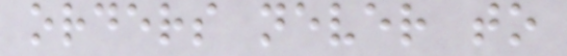orders never to
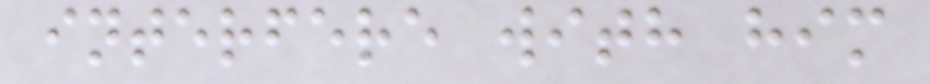interfere with him
